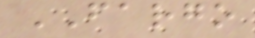FARGO
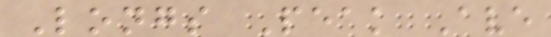Longs Peak Ave
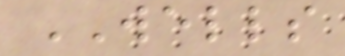WELLS
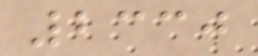2330
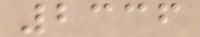2336
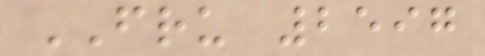FRU 2597
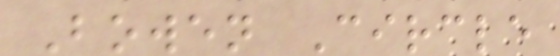Bowen Circle
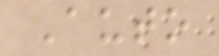Auto
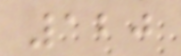120
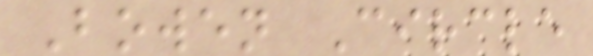Bowen Circle
